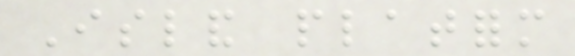Island platform
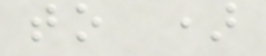to )
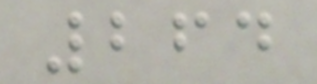264
